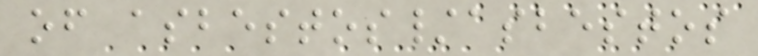of asbestos/asbestos
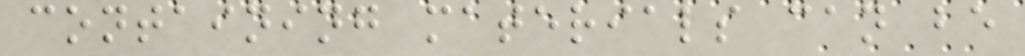containing materials can be
